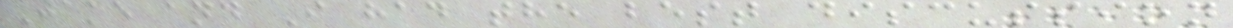Jake and I had the best discussion
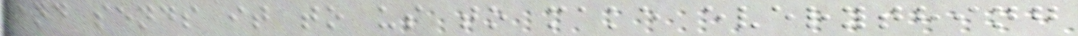and sends it to us to make everything
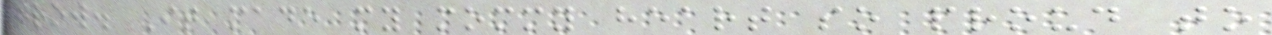grow. It made my mommy heart so proud to
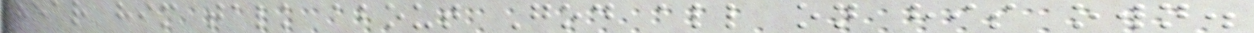hear him talk about God all on his own.
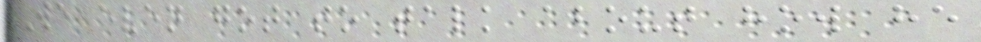We even got to talk about how he
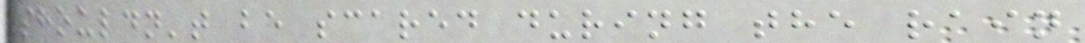shouldn't be scared during the rain
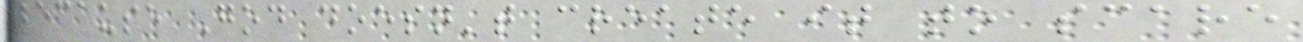because God doesn't create it to scare
